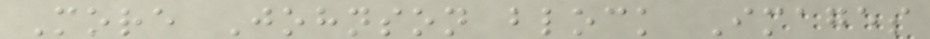More Johnson block Images
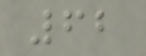62
